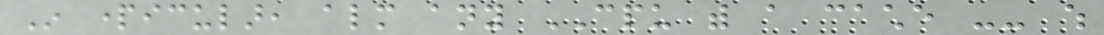In particular, almost any CPU with a cache -- which
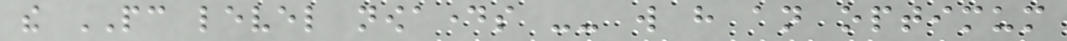the PC level nowadays -- will have an optimum
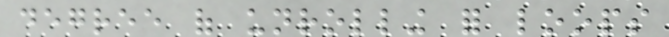degree of unrolling for loops
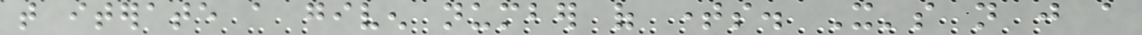that iterate a given number of times. It's not just a
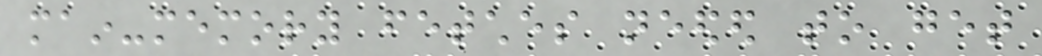main-memory fetches needed to get
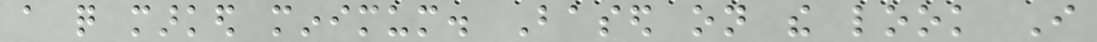a quite marked minimum. Based on the look I
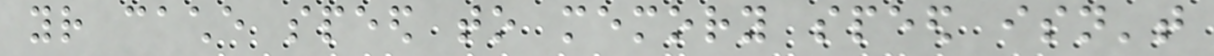your cache speed to memory speed isn't
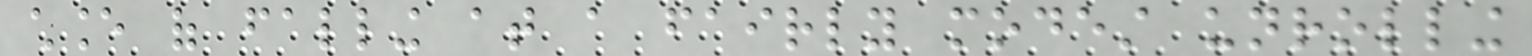chance of falling at a fairly modest unrolling
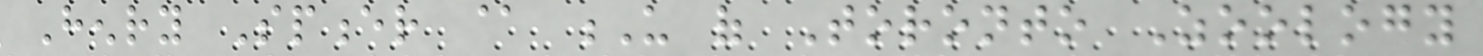Henry Spencer @ U of Toronto Zoology
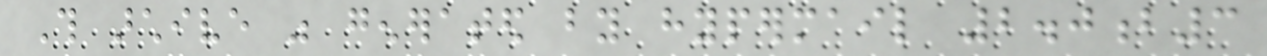This archive was generated by hypermail 2.0b3
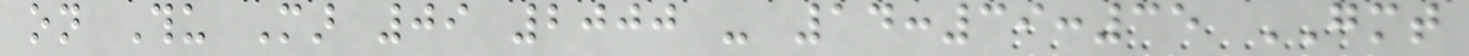on Thu Mar 09 2000 - 14:39:35 GMT
